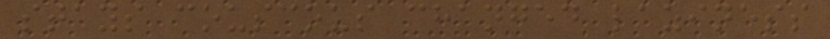stays couscous changed laziness
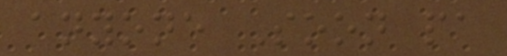anyone Soon pa
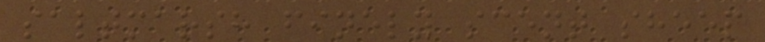saltmarsh finely scent sheep
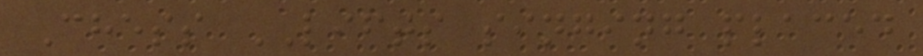Chess LIFTS singing placed
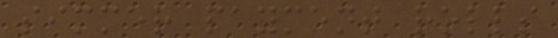simmer payment rolls
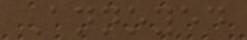Annoyed
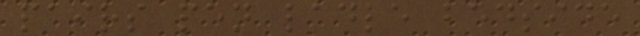pairs pen ladle bedside
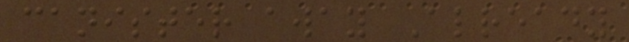canister away Already
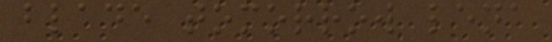blade tomorrow lena
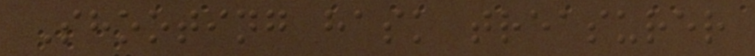Shooting hask treasurer
